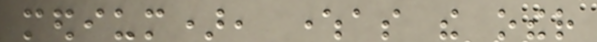medium), whereas the other
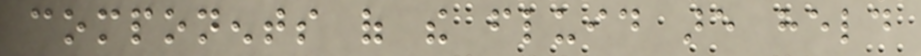components of the fluid are held
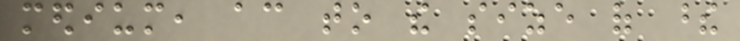medium, according to the size of these
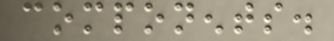components.
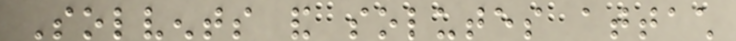Solvents and solutes attach
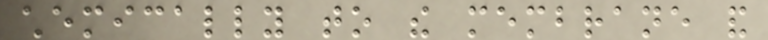chemically to the membrane and
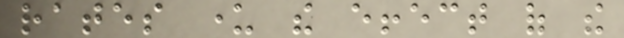rates under the effect of the
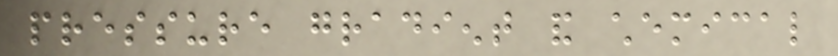pressure gradient and chemical
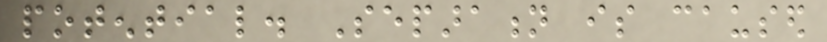potential. Separation is caused
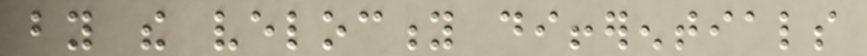by the velocity differentials
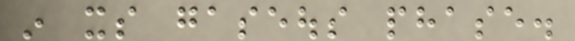in its gaseous phase.
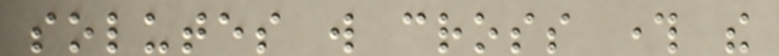solutes will cross through the
